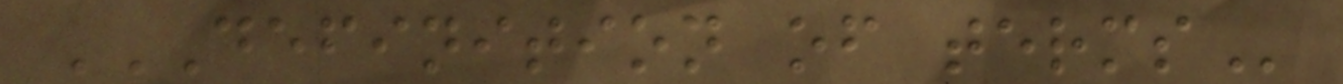DEFINITION OF TERMS
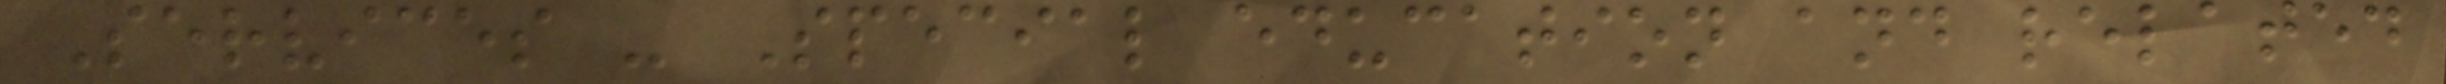Services - Special education and related
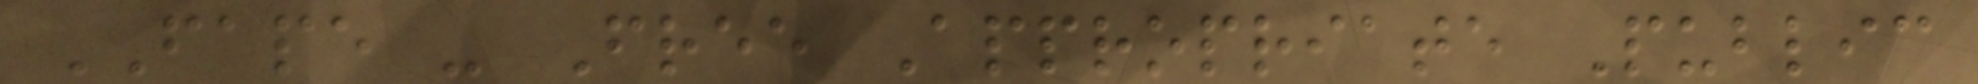FAPE - Free Appropriate Public
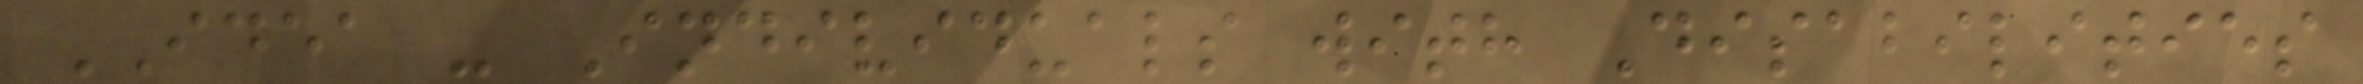IDEA - Individuals with Disabilities
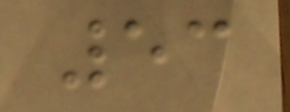53
